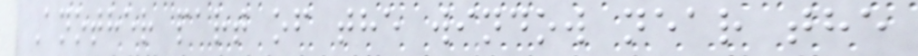Another part of the window near the
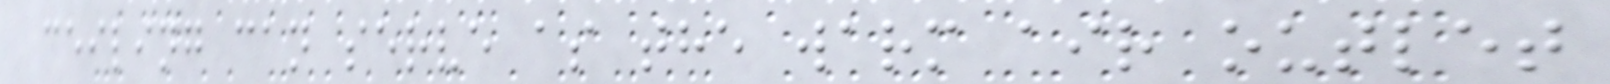ceiling can serve as the warm air outlet
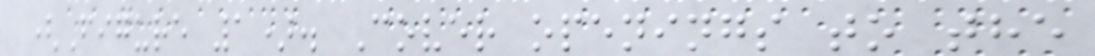(Figure 1). Cover openings to the
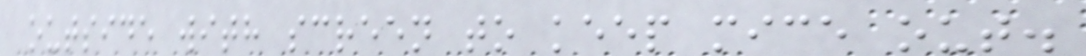outside with screen to keep mice out.
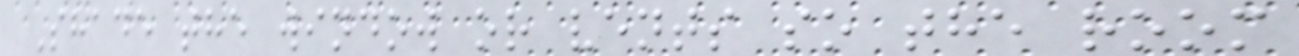Shade the window or vents so the room
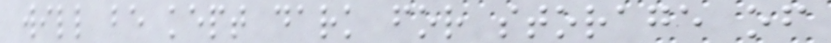will be kept dark for storage of
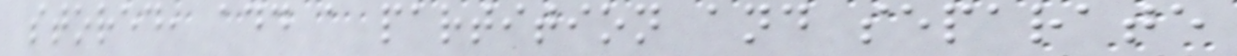stored, add a partition and separate
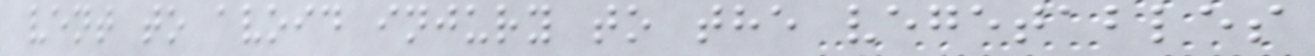vent to avoid injury to the vegetables
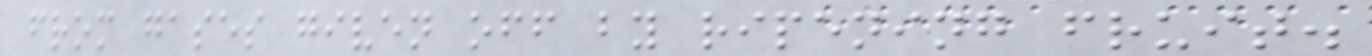from gases given off by ripening fruit.
